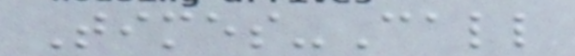Times-Call
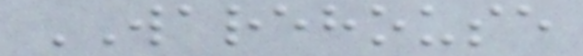WAREHOUSE
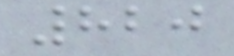820
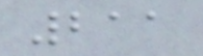211
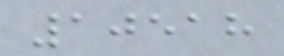10518
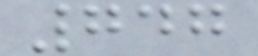747
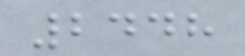2448
